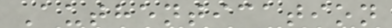Authentication
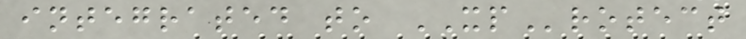integrated to XProtect
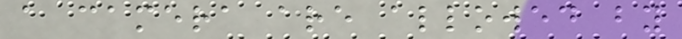a camera are allowed by
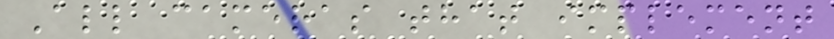All cameras that implement
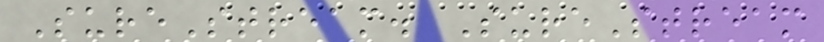SureStream. SureStream
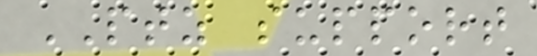PTZ support
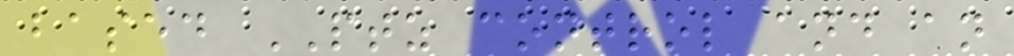based PTZ control and an
